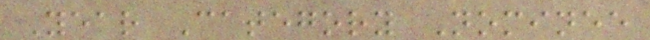Year Category Nominee
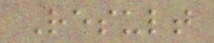Result
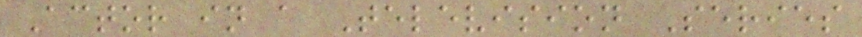Actor in a Television Series
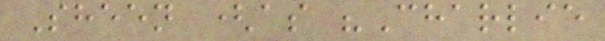Sheen (as "Charlie
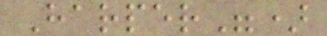Harper")
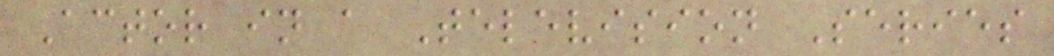Actor in a Television Series
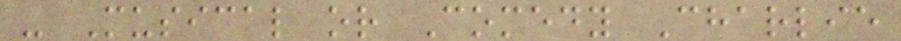- Musical or Comedy Charlie
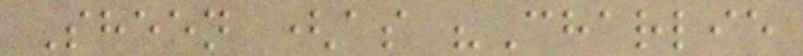Sheen (as "Charlie
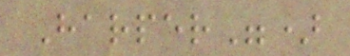Harper")
